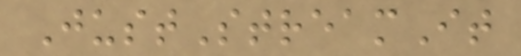JustStreamIt
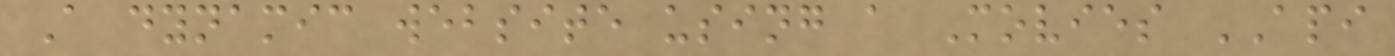A dynamic website using a Movies API
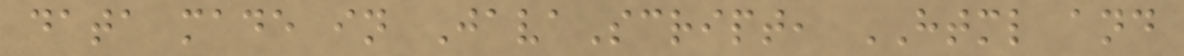data made in JavaScript, HTML and
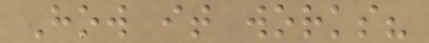How it works?
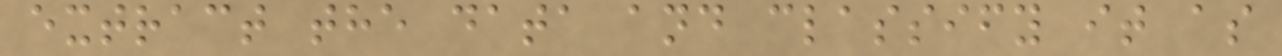extract the data and classify it as
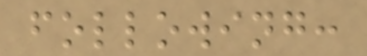following:
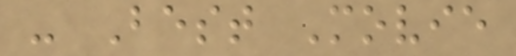- Best Movie
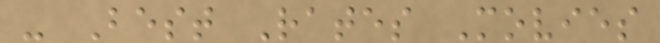- Best Rates Movies
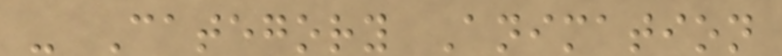- Category Animation
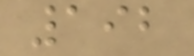192
